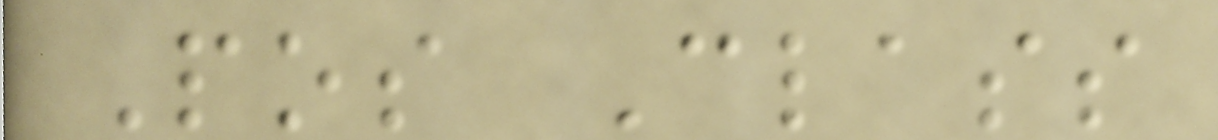Pos Class
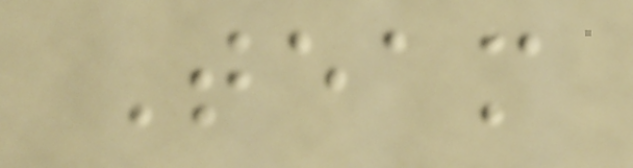Team
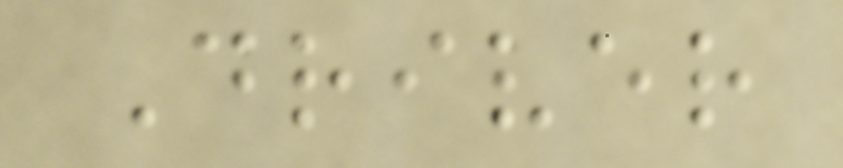Driver
